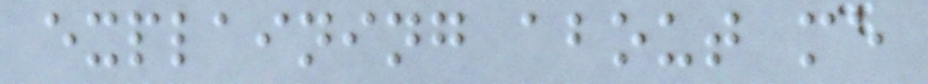explaining about me
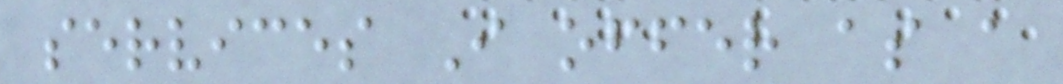services I offer as a
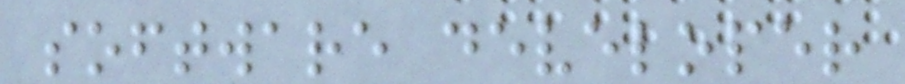software developer
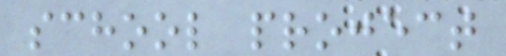school project
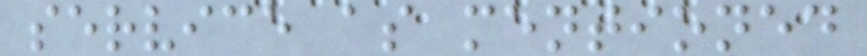service as mentioned
